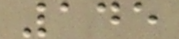145
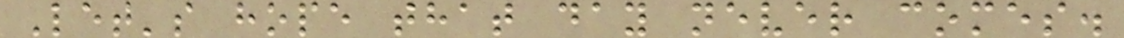Let's hope that day never comes.
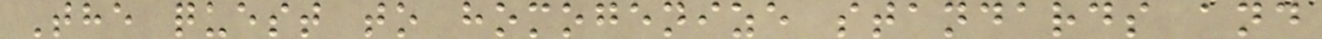The quest to homogenize standards and
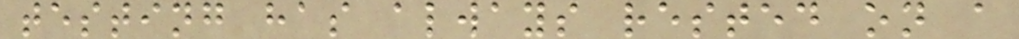testing has always rested on a
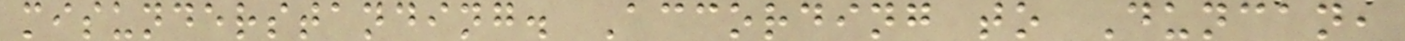misunderstanding. According to Duncan,
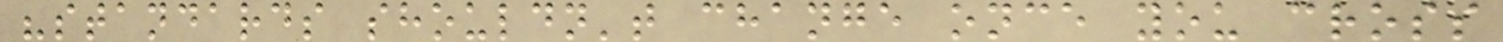"standards shouldn't change once you cross
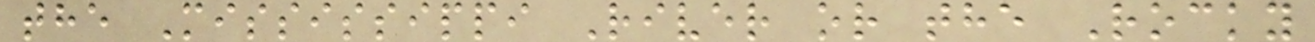the Mississippi River or the Rocky
